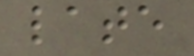late
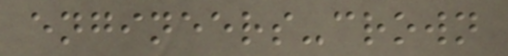engineers-crown
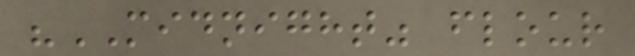"MIDNIGHT" flour
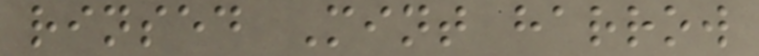rinsed Mint harrow
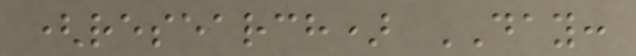(research) DAY:
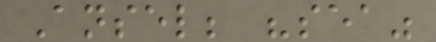Ansel; "sea"
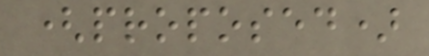(proposed)
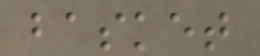basket
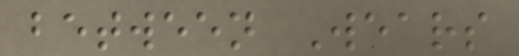between Wears
